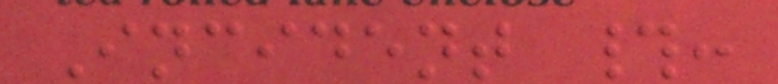Incident #:
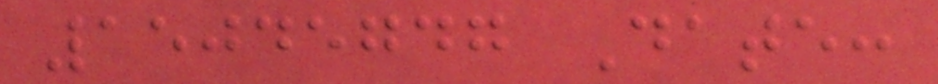15045747 Date:
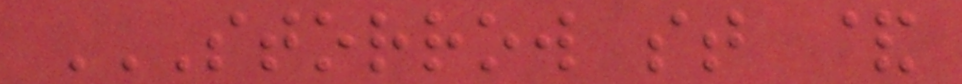STORROW ST &
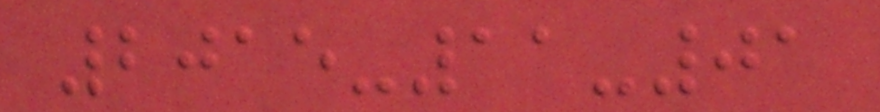2015-11-01
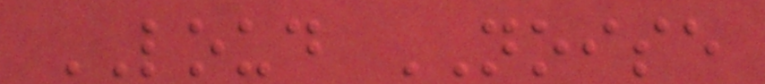LOUD NOISE
